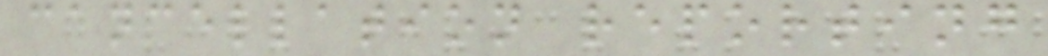cancellation reporting
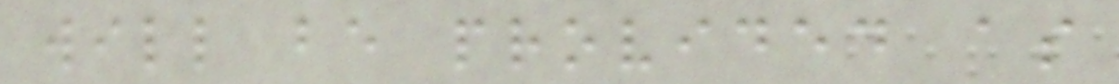will be provided as
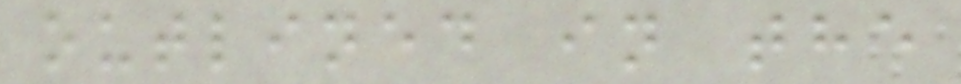outlined in the
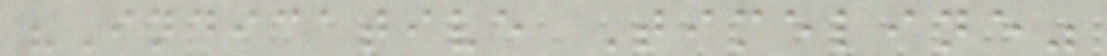"Indicative Timeline"
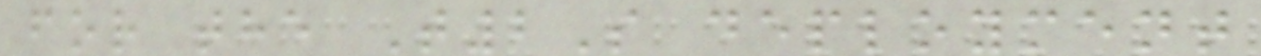for the T2S deployment
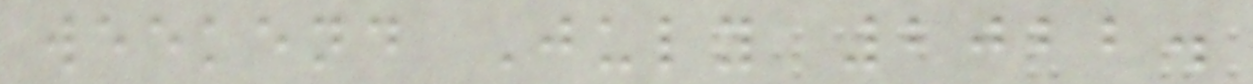weekend July 2022.
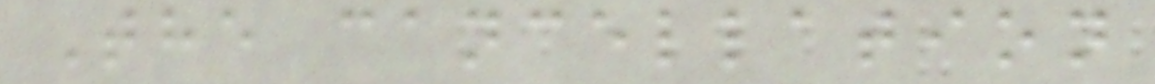The cancellation
